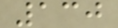130
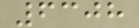6308
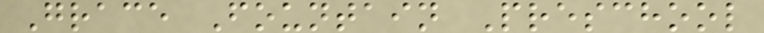Grace Fountain Preschool
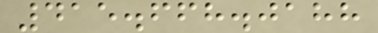415.668.0188
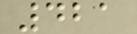421
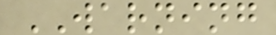WARNING
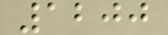1200
